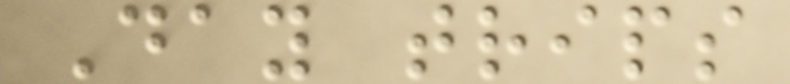Day trips
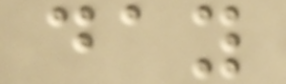day
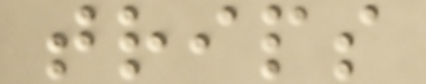trips
